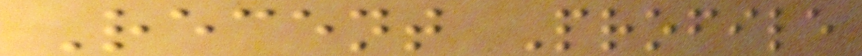Recent Profile
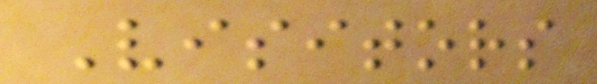Visitors
